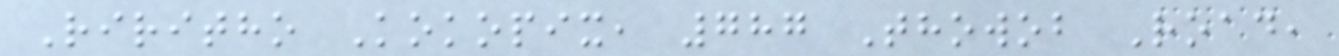Riritho Kokopix, 787 Thowob Road,
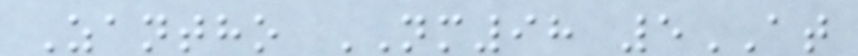Zantho NM98 5AT
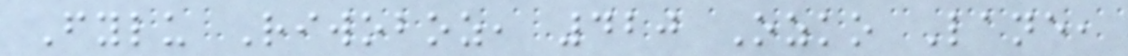Fylu Riwoboz, 420 Ozko Lane,
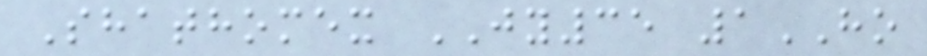Shathomex JY35 1HO
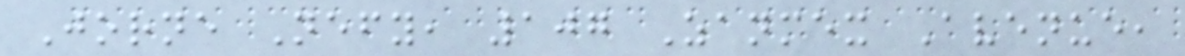Jorne Nefy, 107 Zanmex Avenue,
